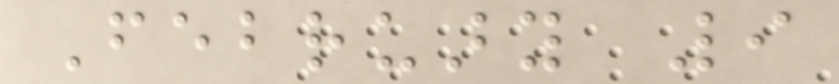February 9
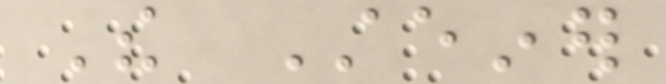The Steiner
